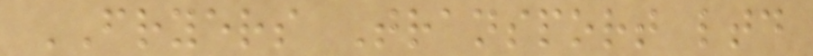FRYERS Transport ltd
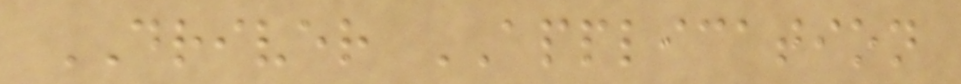DRIVER APPLICATION
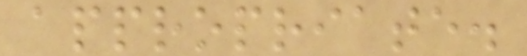appropriate.
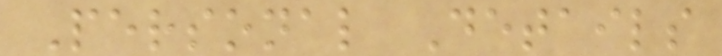Personal Details
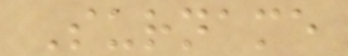Surname
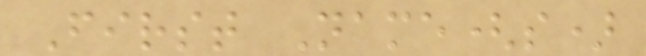First Name(s)
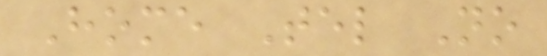Home Tel No
